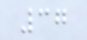37
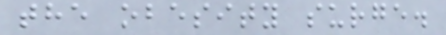the obesity surge.
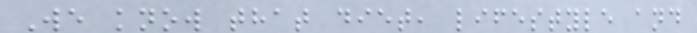We know that diet, lifestyle and
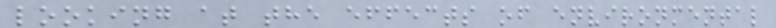looking at the effects of environmental
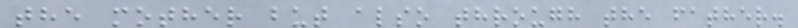the mother but also through the father.
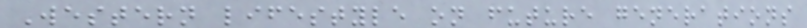Western lifestyle on future generations
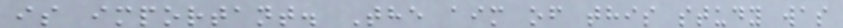is important. The aim of this study was
